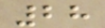28
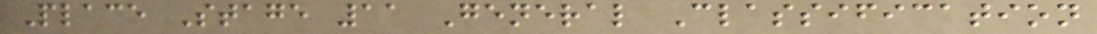Place Stage 11 General Classification
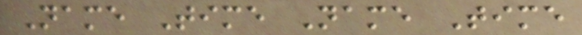Name Time Name Time
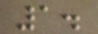1.
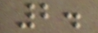2.
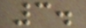3.
